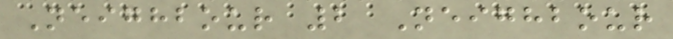Neighbour 2 Neighbour
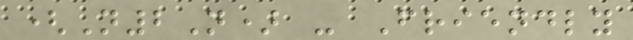(N2N) - Friendly
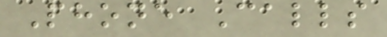Phone Calls
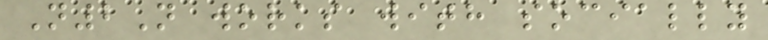N2N works with socially
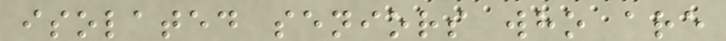isolated seniors who are
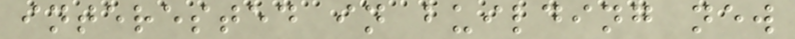interested in building new
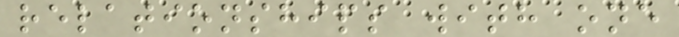relationships with one
